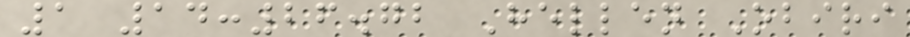1 14:26.72 Hellen Obiri
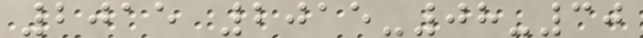2015 2015-08-30
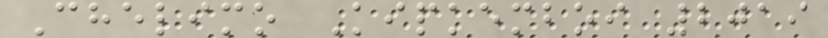Chelimo Kipkemboi 2019
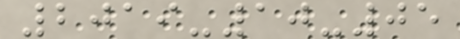2019-10-05
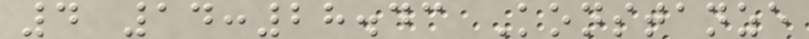4 14:28.43 Konstanze
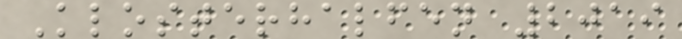Klosterhalfen 2019
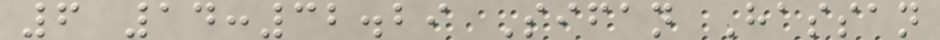6 14:32.29 Sifan Hassan
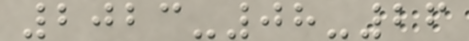2023-08-26
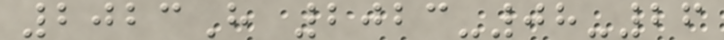2023H 2023-08-26
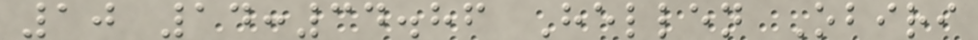10 14:34.86 Hellen Obiri
